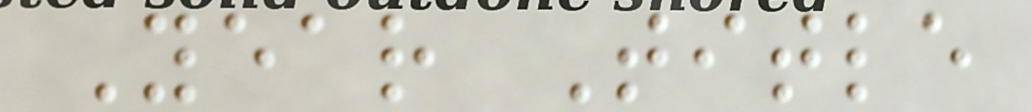Year Title
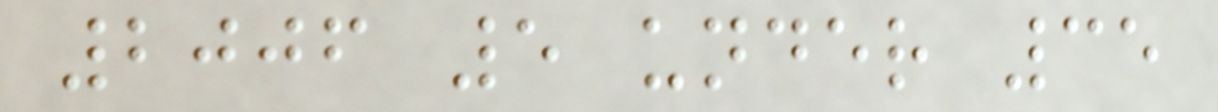2006 5 under 35
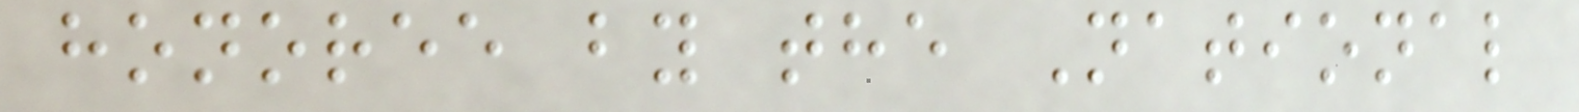honoree by the National
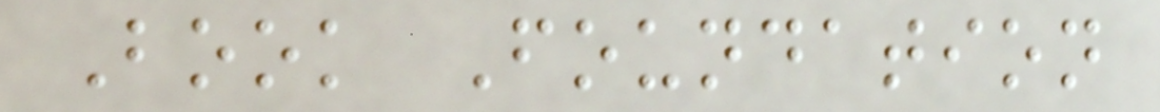Book Foundation
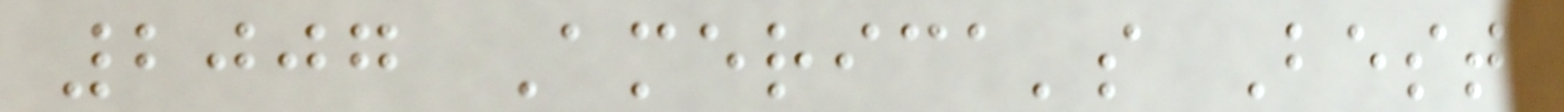2007 America's Best
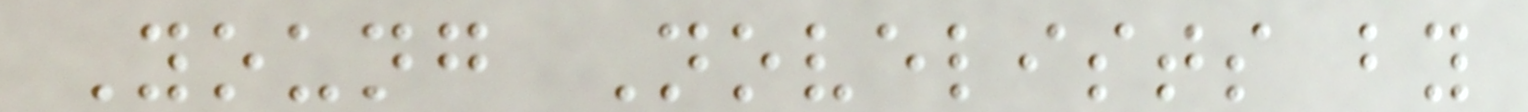Young Novelists by
